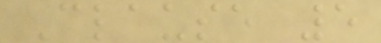Clause 5
